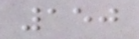150
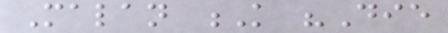Malan K "Die
